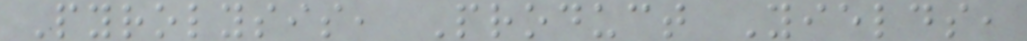Pyrolysis, Product Yields,
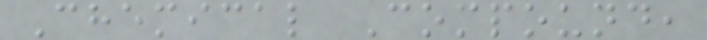Chemical Compound,
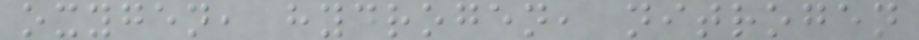oxygen, hydrogen, nitrogen
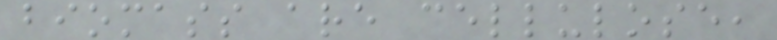biomass are cellulose,
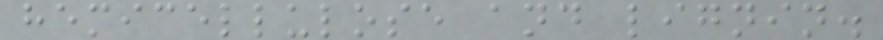hemicellulose and lignin.
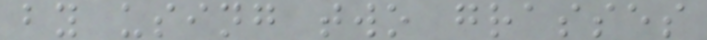by using two grasses
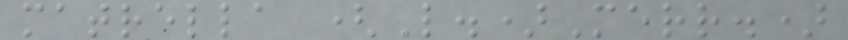matrella (L.)Merr.)
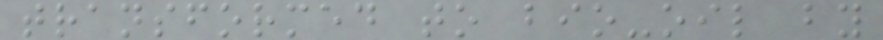transformed to bio-oil by
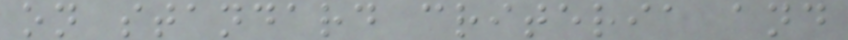on standard criteria and
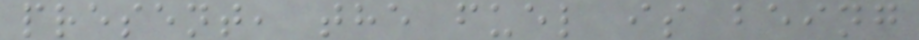present, the fuel is being
